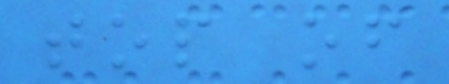top of
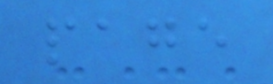page
